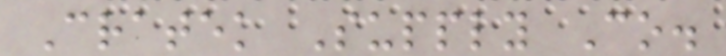Cratek Supply Co.
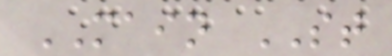MAIN ST
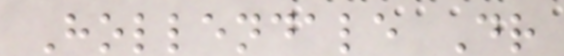Hollendale Dr
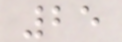25
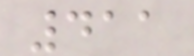411
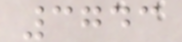3743
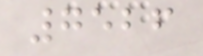7526
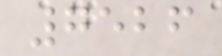7526
